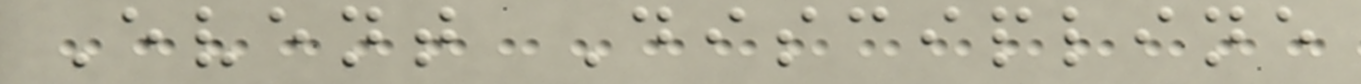Event Discipline
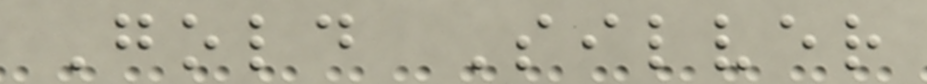Gold Silver
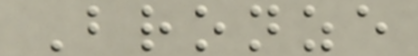Bronze
